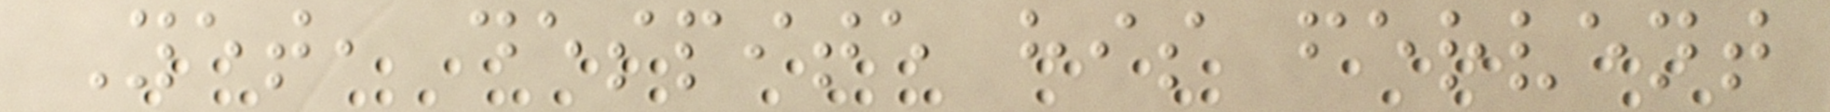Yet, despite his fervent
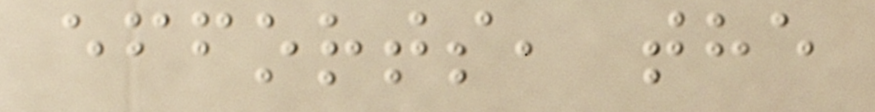efforts, the
